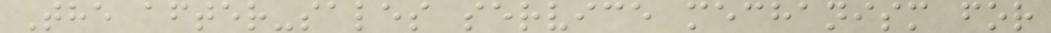The after-sales service mechanism for
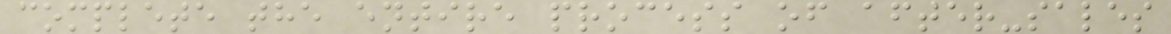complete the entire process of after-sales
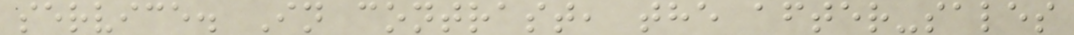service. In contrast, the after-sales
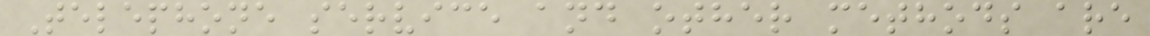Telephone service and other methods are
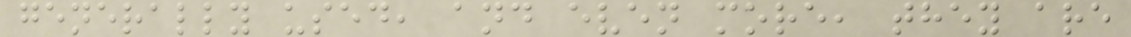generally used, and even more, they are
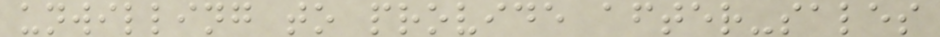unwilling to provide after-sales
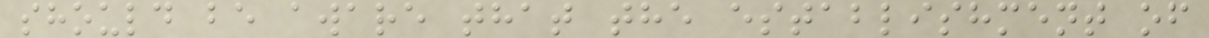should be aware that the establishment of
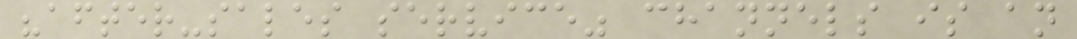"after-sales service" channels is an
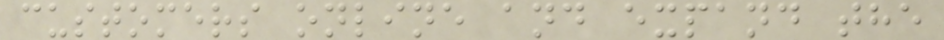customers online and expand the
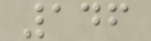146
